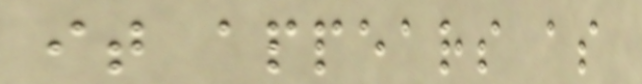it appears as
